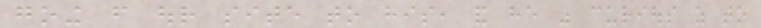going from our site to his, and he was curious as to
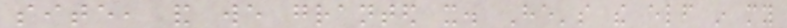site, and we granted it. He's the elf in my
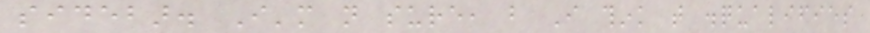sidebar. I'm not sure, but I think that disqualifies
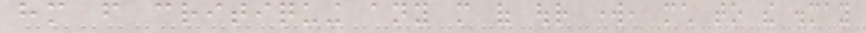him from critiquing any more of our work, much to the dismay
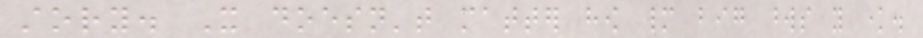story. It doesn't matter how many big words you know.
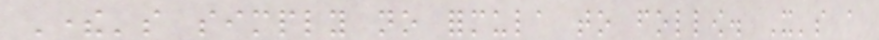There's simply no formula to follow. It's a
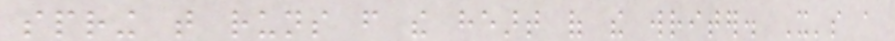spring that runs from the heart of the writer. It's a
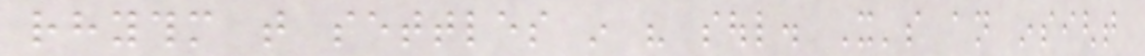rhythm that settles in his soul. It's an insight
